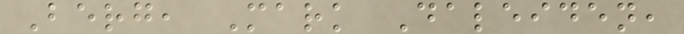Berg, Mark Daleiden,
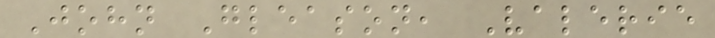John Gleason, Valerie
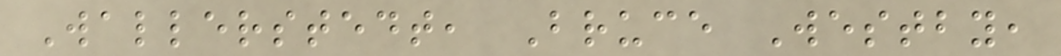Wallerstedt, Bruce Westby,
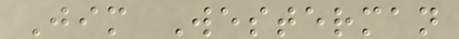Jim Westerman
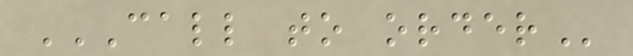CALL TO ORDER
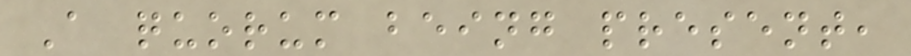A quorum being present,
